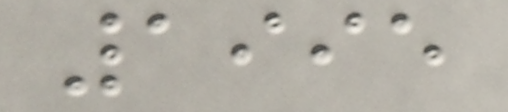1995
